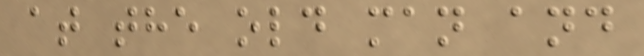at the old man and
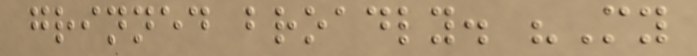grinned broadly. "My
